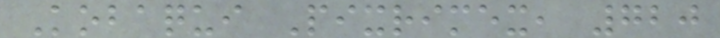Kobaqui Pixrimex, 720
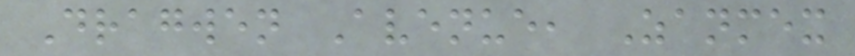Dragwen Avenue, Zanmex
